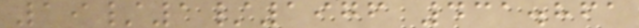19/1/1976 431.861
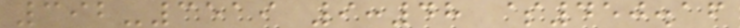392-3519 9:48 $450.16
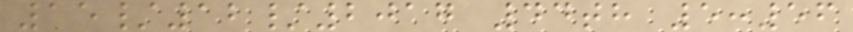15/12/2017 44th 5:56
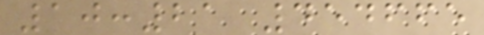10:21 454665
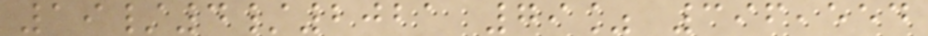19/4/2021 79% 396,554
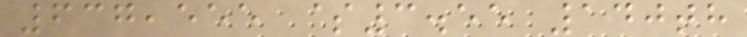637,555 $3.55 140th
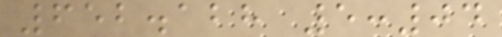652.128 5:04
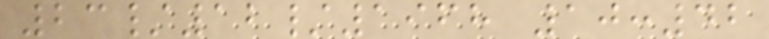23/12/1968 10:42
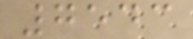7543
